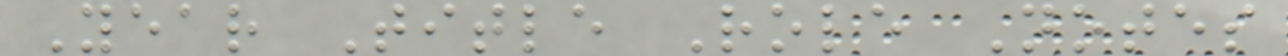Year Title Role Notes
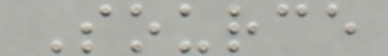Source
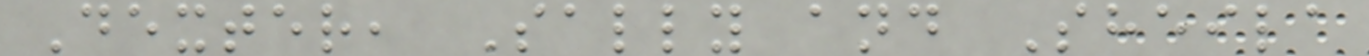Dexter, Sally and Sheila
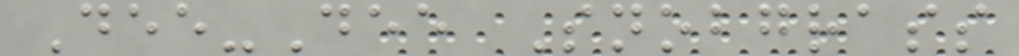Dee-Dee Snobgrass
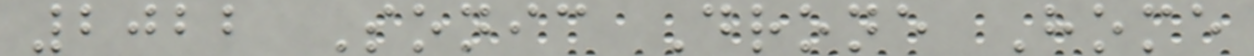2022 Sonic Drone Home
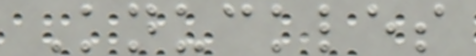Knuckles
